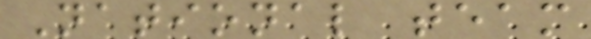National team
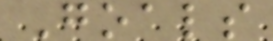Goals
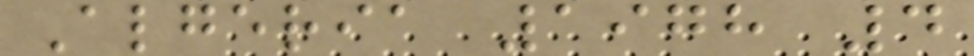Algeria 1978 4
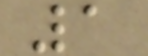1
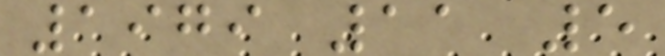1979 11 5
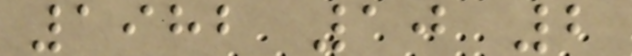1982 10 2
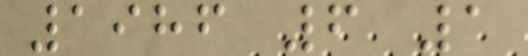1986 6 1
